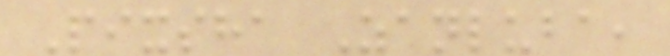Pixsha Zanluba,
